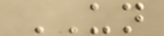UN
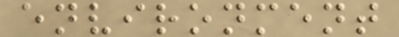environment
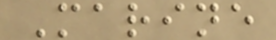Marine
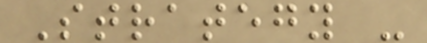Strategy -
